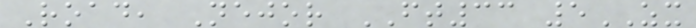Road, Nejor FT33 5ZX
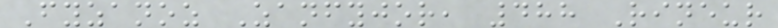Fyzanoz Zanfyjor, 488 Rineur
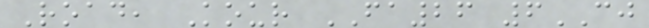Road, Kour FA26 6CJ
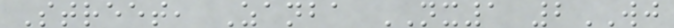Street, Zanba NX1 2WJ
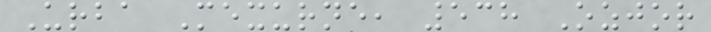Urba Mexurne, 538 Ozjor
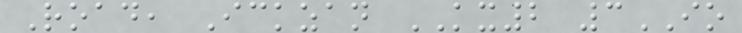Road, Ickzan KX2 3IO
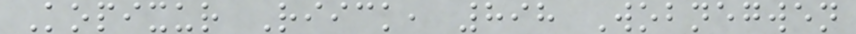Kopixur Riick, 898 Wobnegwen
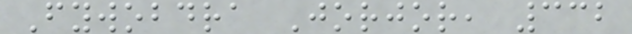Fywobdra Jorjor, 332
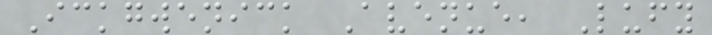Ickgwenick Avenue, Lufy
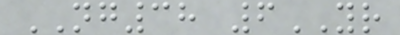NG38 6YR
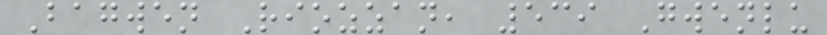Bagwen Riozzan, 539 Gwenlu
